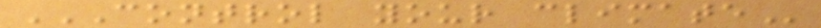CONTROL YOUR CLIMATE
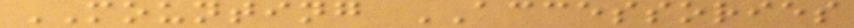MOUNTING ACCESSORIES
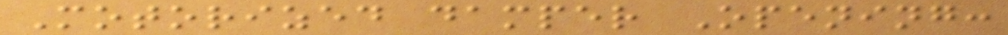Motorized damper Opening:
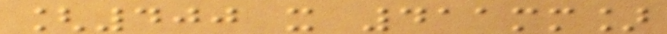[400 x 411mm]
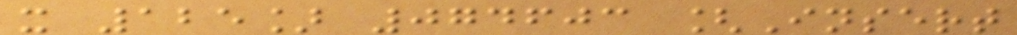x 125] 074603 [Insert
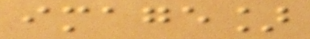image]
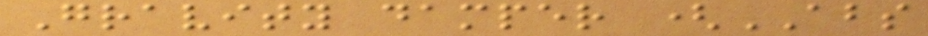Gravity damper (ABS
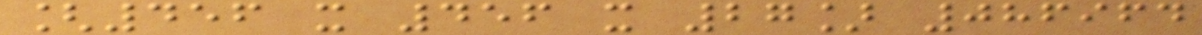[456 x 456 x 27] 086964
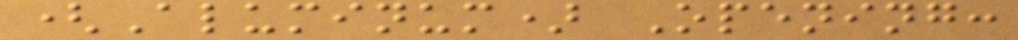(Aluminum) Opening:
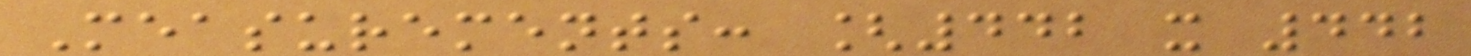Measurements: [442 x 442
